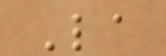La
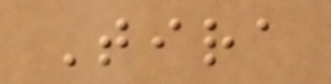Tira
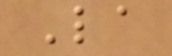La
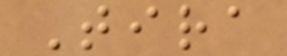Tira
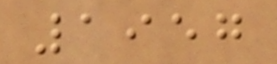1957
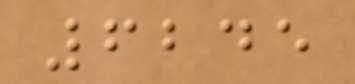6245
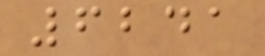6241
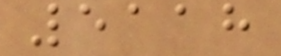5118
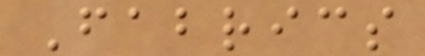Fabrics
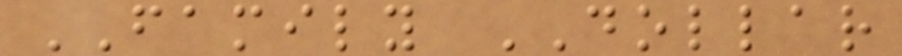FAMILY DOLLAR
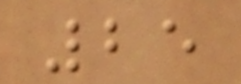25
